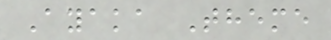Ayaka Theme
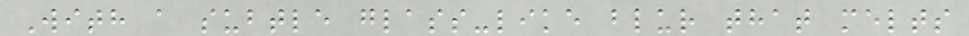With a subtle glass-like blur that melts
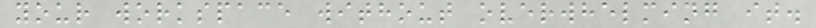your workspace without overwhelming it.
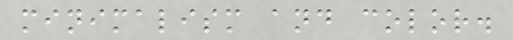minimalism and color.
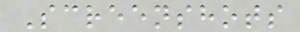Screenshots
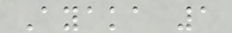Ayaka 1
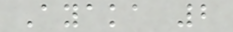Ayaka 2
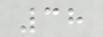38
